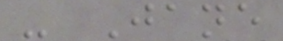- Jane
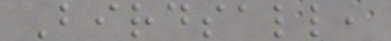Birdsall,
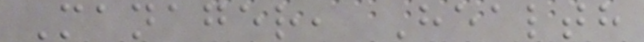Manager, Health
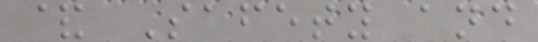& Safety and
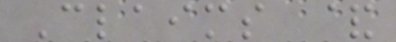Claims &
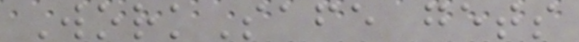WorkSafe gets
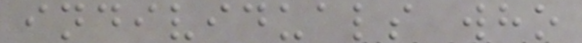individuals who
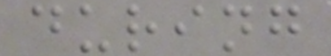during
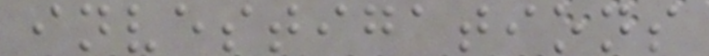investigations
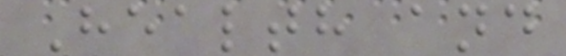Health and
